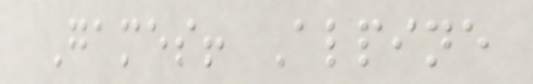Games! Alpine
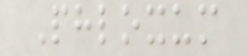Phloxum
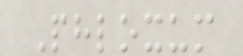Phloxum
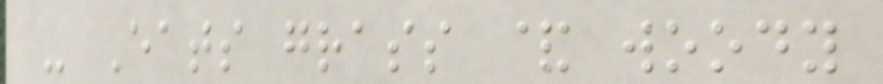- Eats grass & woody
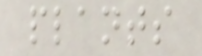plants
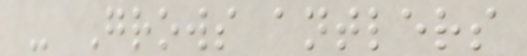- Grows antlers
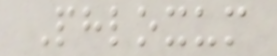Phloxum
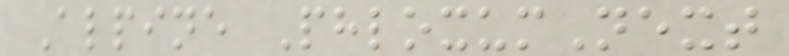Alpine PhloxumNext
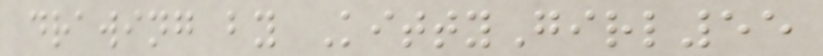drawing by KittyGirl55
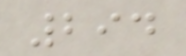294
